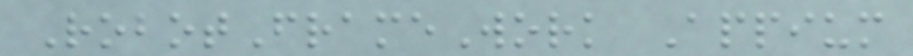RobotFrameWork Appium
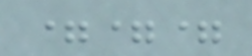===
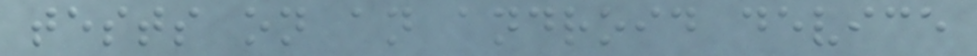tests on an android device
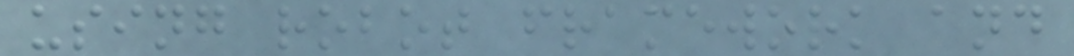using robot framework and
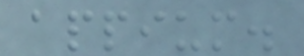appium.
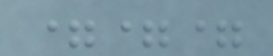===
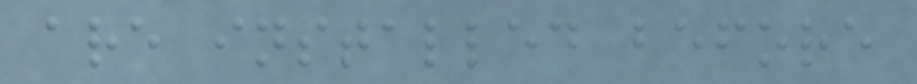are installed before
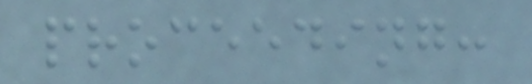proceeding:
